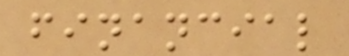financial
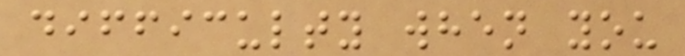difficulty when you
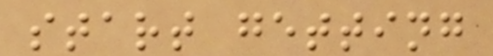start getting
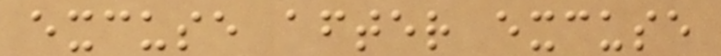excuse after excuse
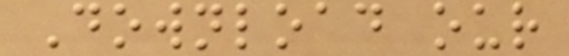Download our
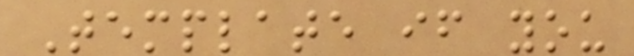Template if you
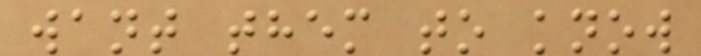want them to know
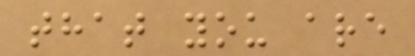that you are
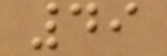49
